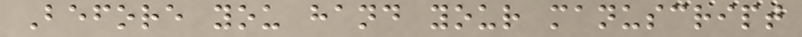Before you hand your manuscript
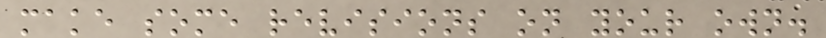make some revisions on your own.
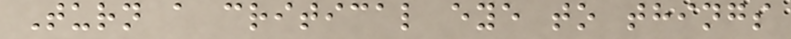Turn a critical eye to things
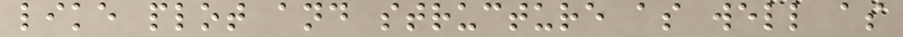like plot and structure as well as
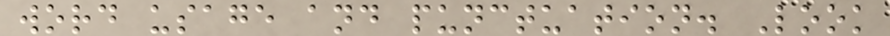word usage and punctuation. Look
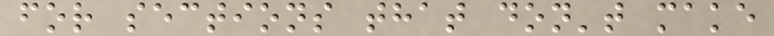for sections that don't make
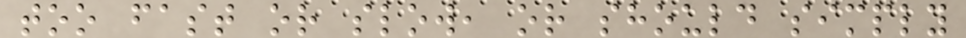too fast or slow, or should simply
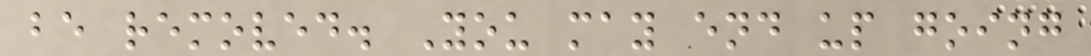be removed. You may end up going
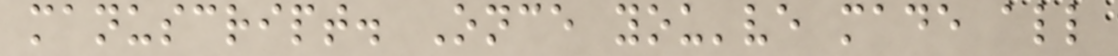manuscript. Once you've made all
